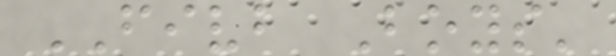FIVB Boys'
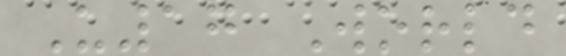U17 World
